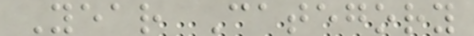Year Category
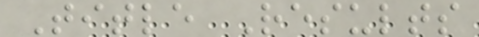Title Results
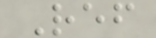Ref
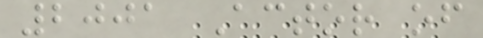2001 Actor of
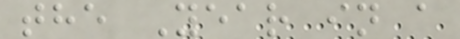the Year in a
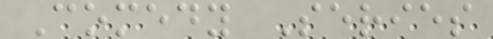Comedy Series
